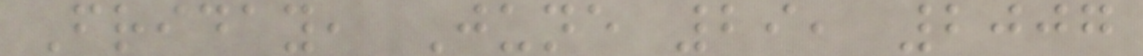Friday, June 29, 2007
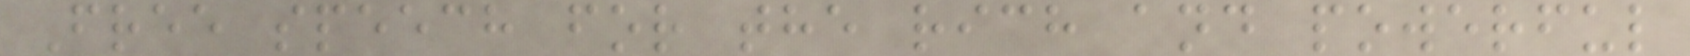Free speech for the rich and powerful
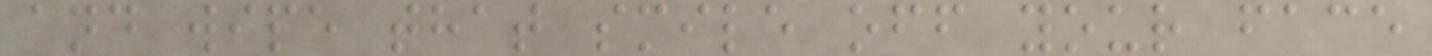and wipe that smile off your face
